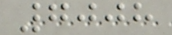7008
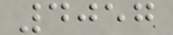4057
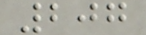207
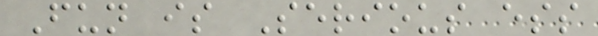Fun is Serious ess
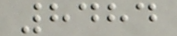8484
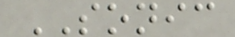SONIC
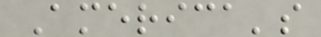America's
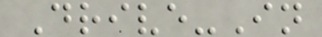Drive-In
